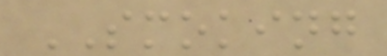SMOKING
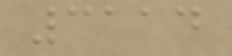3114
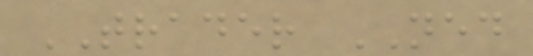TRADER NED
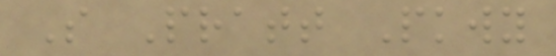S Pratt Pkwy
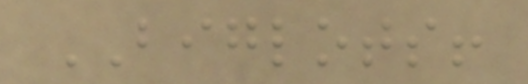BIGLOTS!
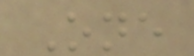One
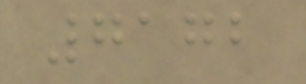7172
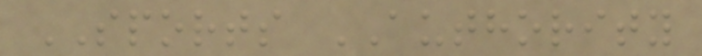SPORTS AUTHORITY
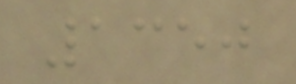1350
